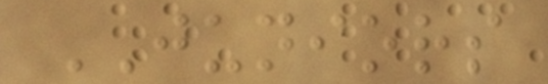JUNIORS
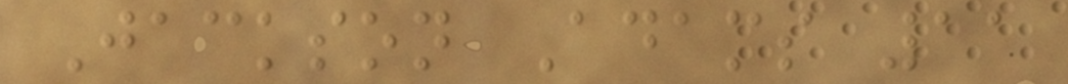Jackson Adams 11
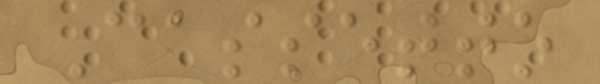Cassetto
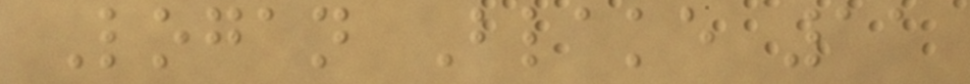Logan Blake 11
